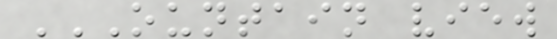OUNTAIN VIEW
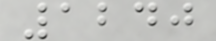1240
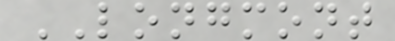LONGMONT
